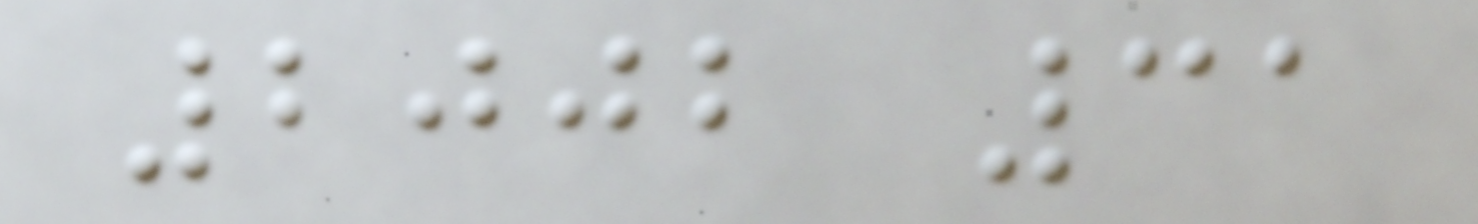2002 31
